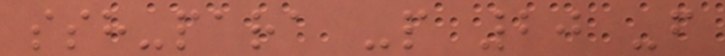ssh-para -p 20 -f
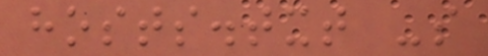hosts.txt -s
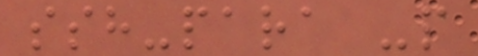ssh-para -p
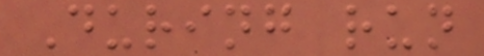During run
